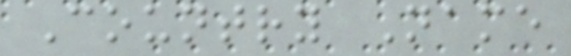Country Name
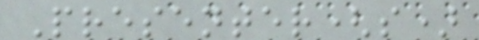Presenter(s)
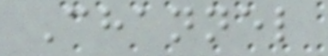Channel
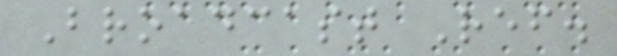Broadcast Ref.
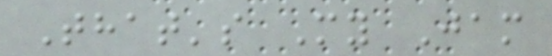That's My Jam
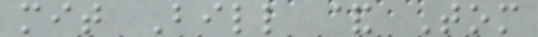mit Bill & Tom
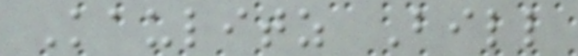Kaulitz Bill
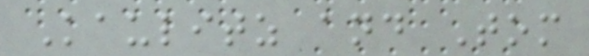Kaulitz and Tom
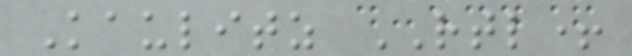Kaulitz RTL+
